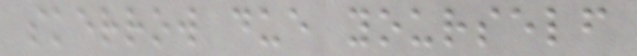skerrow due yourself
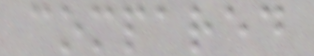compared
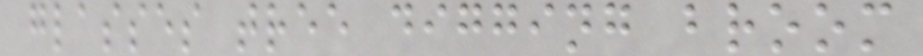glasses tree digging broom
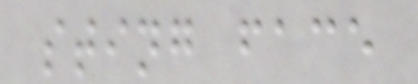sting face
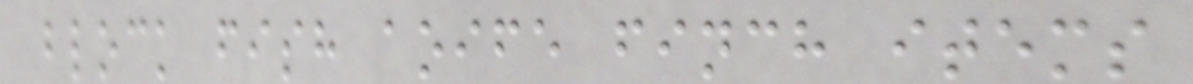block fish aoife finch items
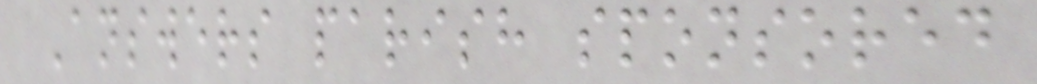Answers parish sponsored
